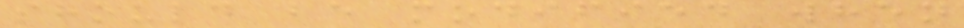should be modified when
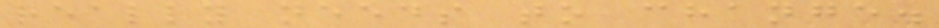really needs to change.
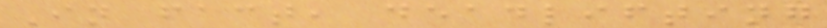In fact, deadlifting
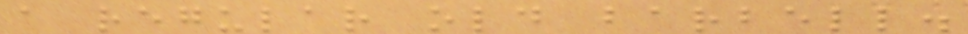a regular old barbell.
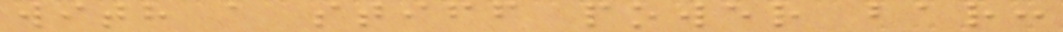with a stiff power bar:
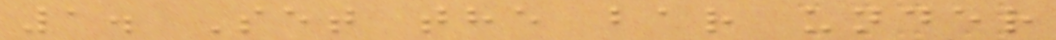1. Set the bar under
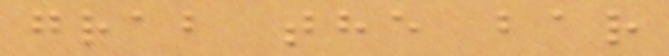grab the bar
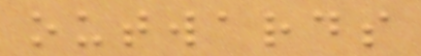outwards
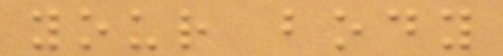your body
